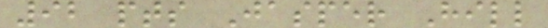92 pts Jasper Hill
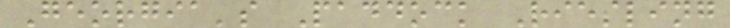Georgia's Paddock Riesling
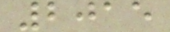2015
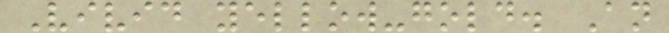Vivid yellow-gold. An
